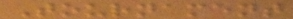Tournament
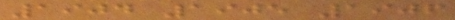1904 1905 1906
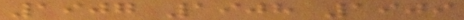1907 1908 1909
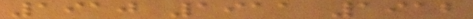1910 1911 1912
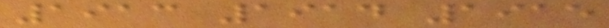1913 1914 1915
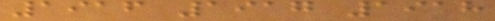1916 1917 1918
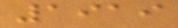1919
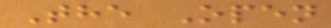The Open
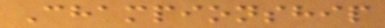Championship
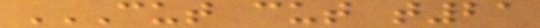CUT CUT T21
